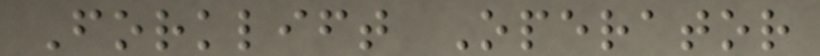Forklift Operator
